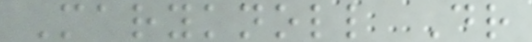Maryknoll Dr
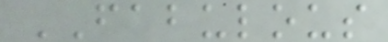FABULOUS
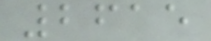2615
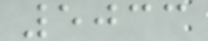5033
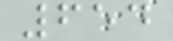654
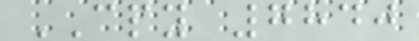CPY 7840
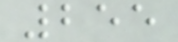255
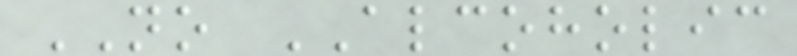NO ALCOHOLIC
